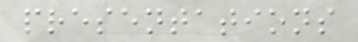presentations
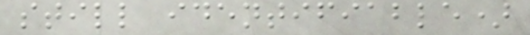still identifiable)
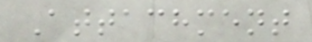Attachment
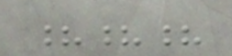???
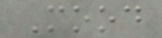Mood
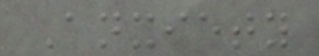Anxiety
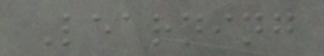Learning
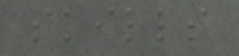skills
